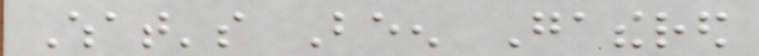What's Been Gathered
